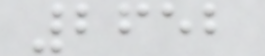2652
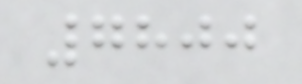7800
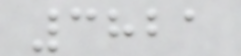3821
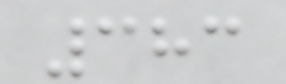383
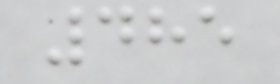485
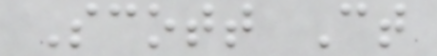Scott Ct
